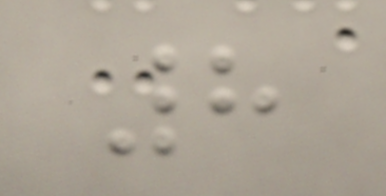8
